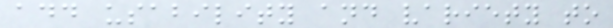add usability and variety to
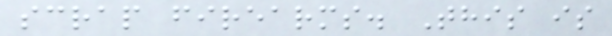scrap firearms. This is
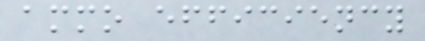ammo efficiency
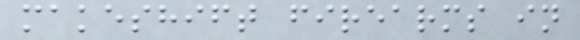makeshift firearms in
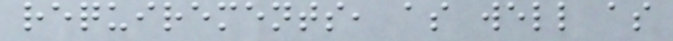requirements, as well as
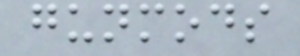gunmods
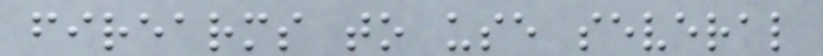firearms to use several
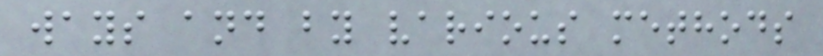ways and by various methods
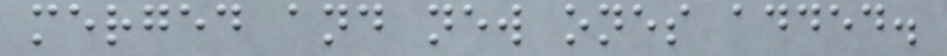merged and new ones added.
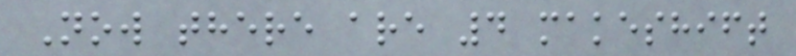Now there are 4 makeshift
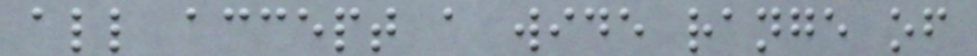all accept a wide range of
